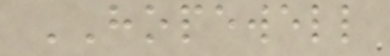HOPEWELL
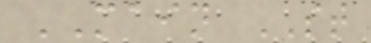MAIN ST
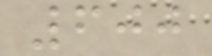600
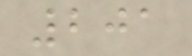201
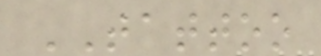TATTOO
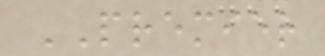PREMIER
